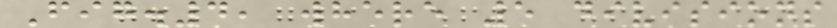Fig.4, where 5 divisions
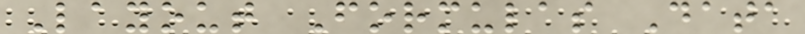Layout Formulas Data
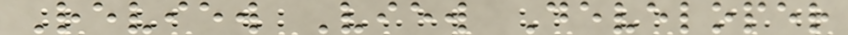Review View Developer
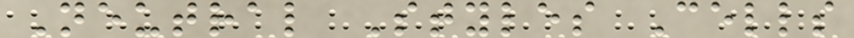Neutral Styles Cells
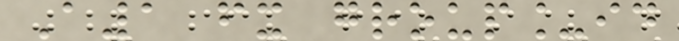A1 fx group_id
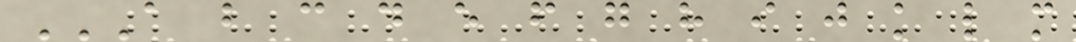A B C D E F G H I J K L M
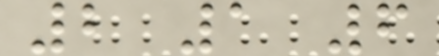2 1 6
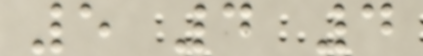5 4 4
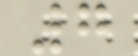7
